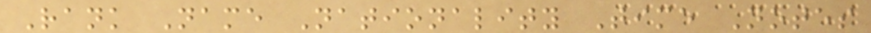Rank Name Nationality Time Notes
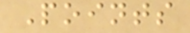Points
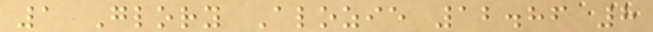1 Glory Alozie 12.86 8
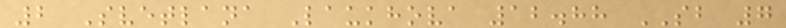2 Svetlana Laukhova 12.88 SB 7
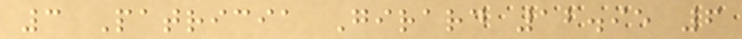3 Patricia Girard 12.95 6
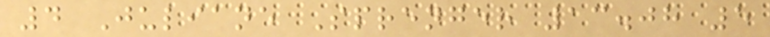4 Juliane Sprenger 13.08 5
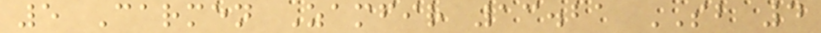5 Carmen Zamfir 13.21 SB 4
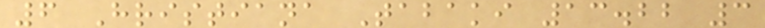6 Hristiana Tabaki 13.22 3
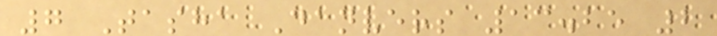7 Tasha Danvers 13.25 2
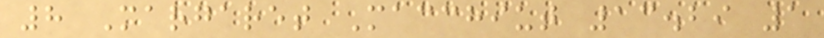8 Margaret Macchiut 13.29 1
